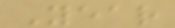Year
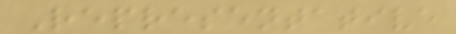Representative
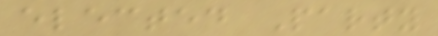elected Party
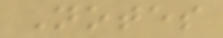Notes
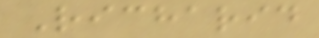Richarid
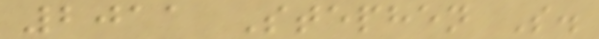2011 Stephen S.
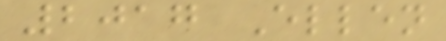2017 Ellen
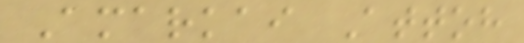Amarkai Attoh
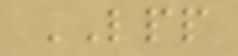LPP
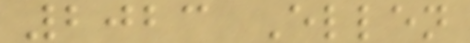2023 Ellen
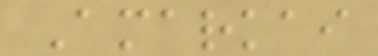Amarkai
